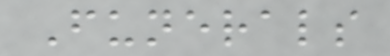Funerals
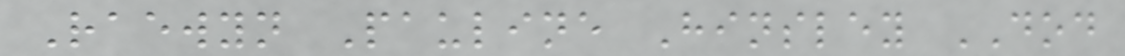Raewyn Pauline Hinsley DOD
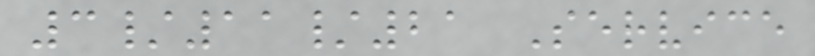3/11/21 Service
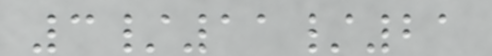3/11/21
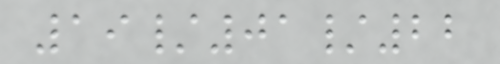19/01/22
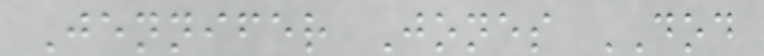Jennifer Jones DOD
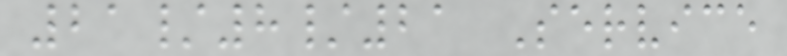21/8/21 Service
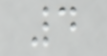4
